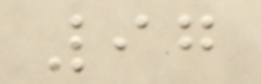97
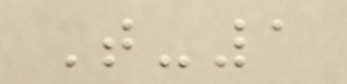T-1
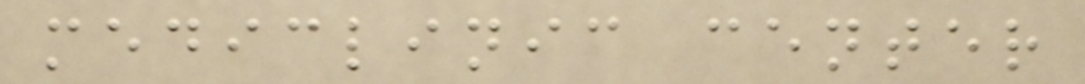mediclinic center
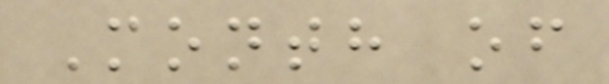Month of
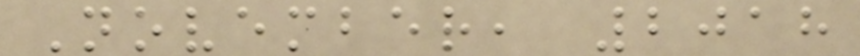November, 2018
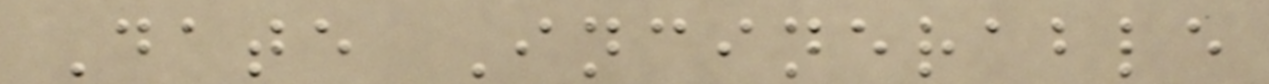Date Incinerable
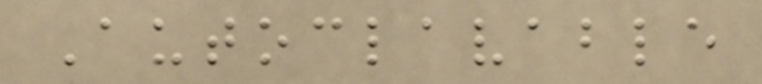Autoclavable
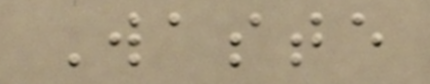Waste
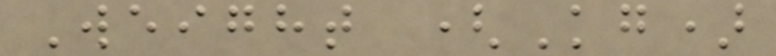Weight (Kg)
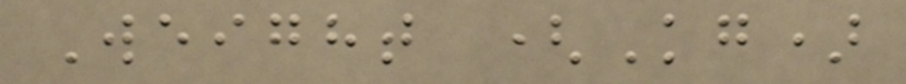Weight (Kg)
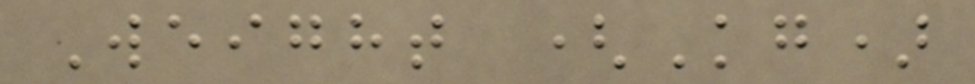Weight (Kg)
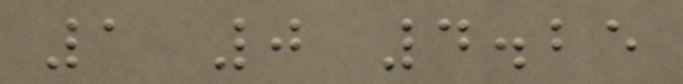1 0 4.25
